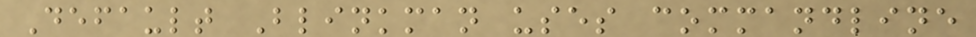Default Blinkman uses commandline
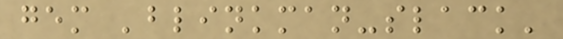gem 'blinkman-slack'
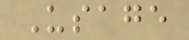Usage
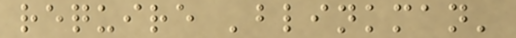require 'blinkman'
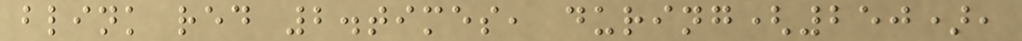blink red 2.times, during(250),
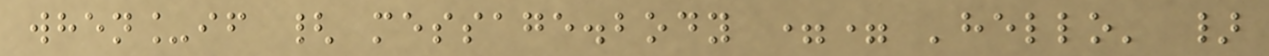when_if { message.body == 'hello' }
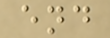end
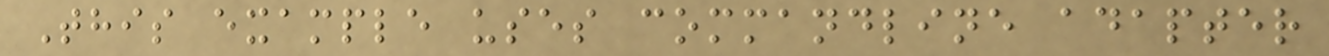This example uses commandline adapter
